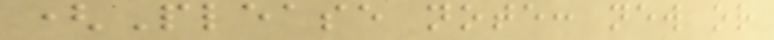(Please note: new or
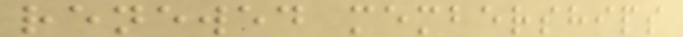renewed memberships
